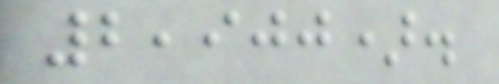2,900).
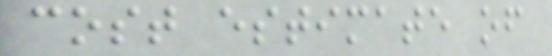cost estimate of
